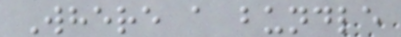Where a bundle
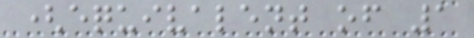(equivalent of 1
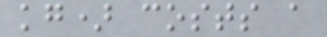kg) costs a
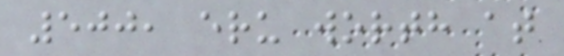500, eru worth at
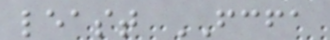least FCFA
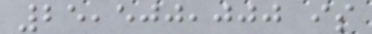25,500,000 is
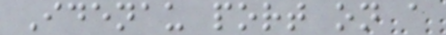Idenau port on a
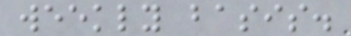weekly basis.
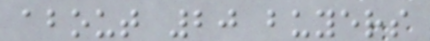about 20 buyers
